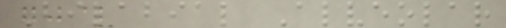Bilabial Alveolar
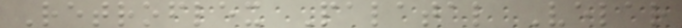Retroflex Palatal Velar
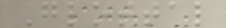Glottal
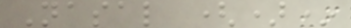Nasal ()*
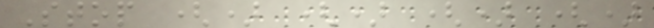Stop () () () ()
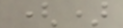()
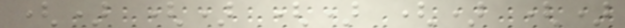() () () () ()
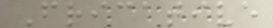Fricative
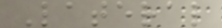Lateral
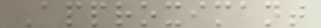Approximant
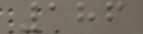186
